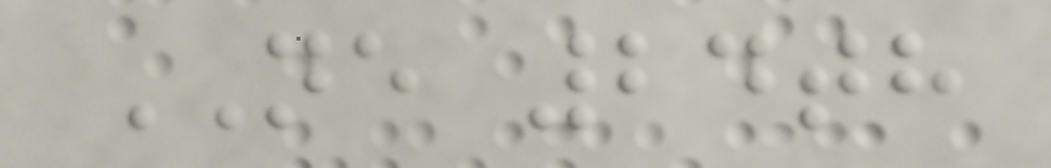NE 24th
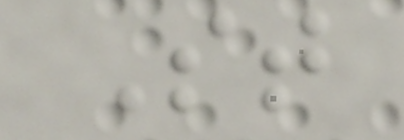St
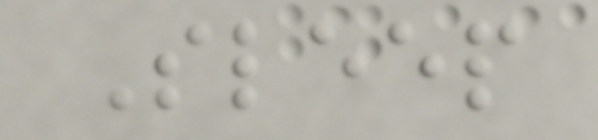Sleep
